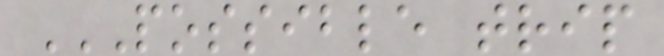POSSIBLE TRIP
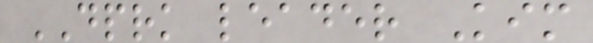DPRK leader Kim
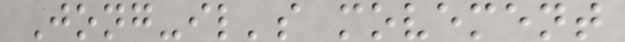Jong-il's movement
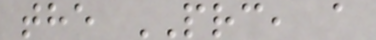the PRC, a
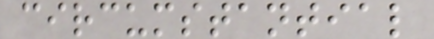circumstantial
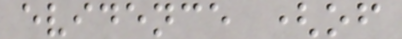evidence (of
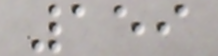159
